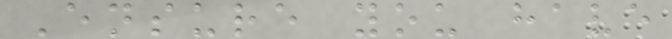Ensure you have
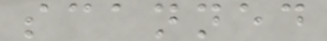scanned
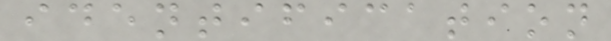identification
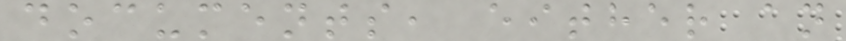documents, either an
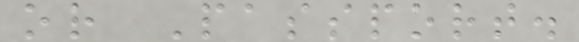or Passport.
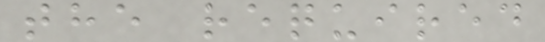the required
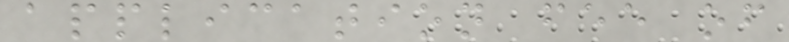application fee of
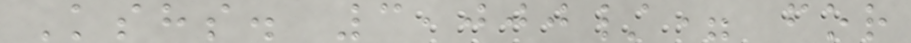Kshs. 3,000/= for
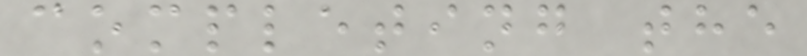completing the
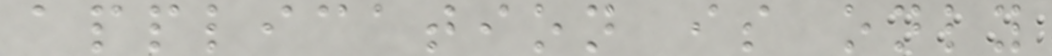application is only
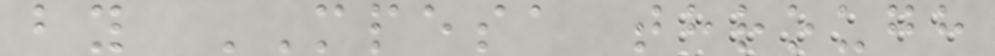by MPESA through
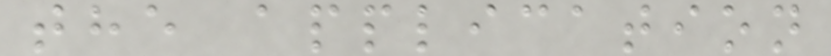the application
